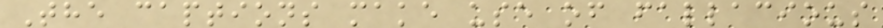The captions make use of fallacious
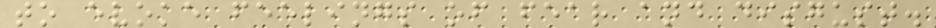to evoke feelings of fear and disgust.
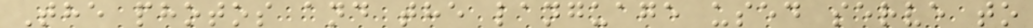The photos and the language used serve to
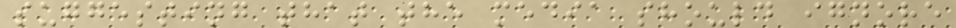suggesting that the media should ignore
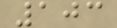103
